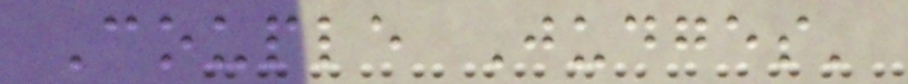Couple Judges'
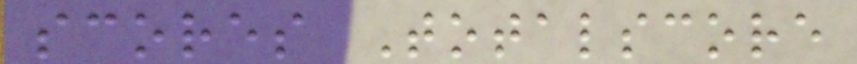scores Totalscore
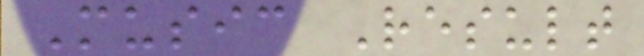Music Result
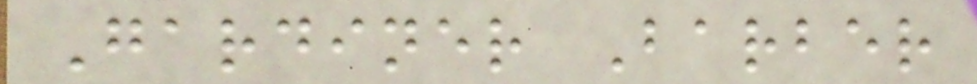Gardiner Barber
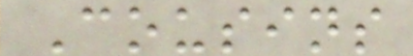Cousins
